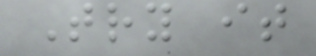Try it
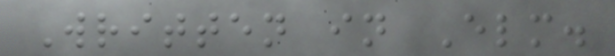Written in Elm.
